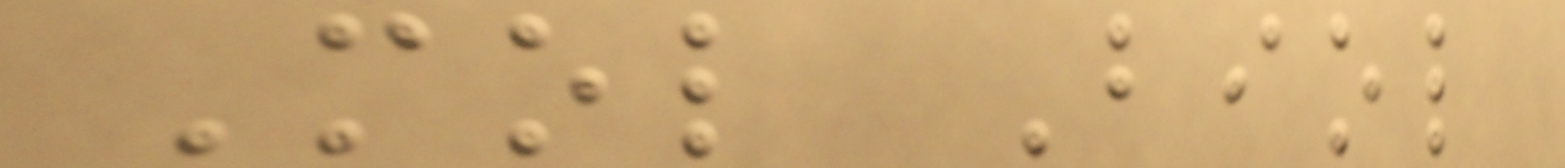Mol Biol
